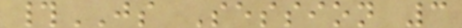#JS Session 3
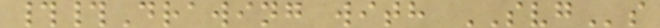##Drawing with SVGs
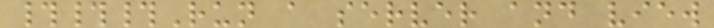###Run a server and view
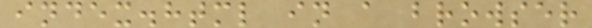index.html in a browser
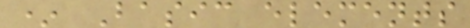* Basic elements
